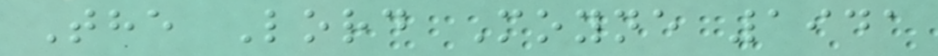The Lord Moyne 1941
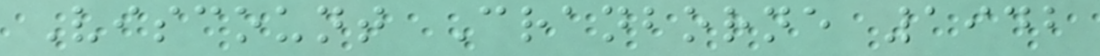Viscount Cranborne 1942
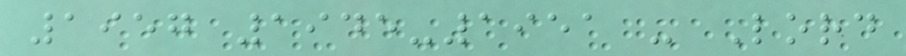1957 1945-1951 - Lord
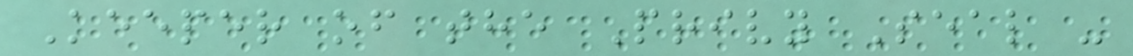Keeper of the Privy Seal -
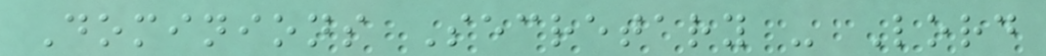Dominions Secretary - Lord
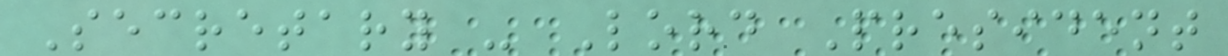Secretary - Lord President
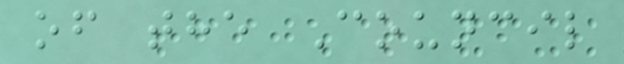of the Council
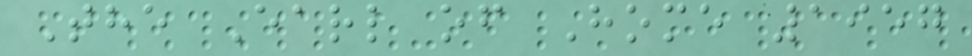The Earl of Home 1957
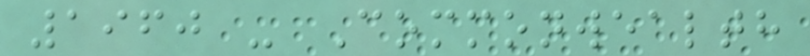1960 - Commonwealth
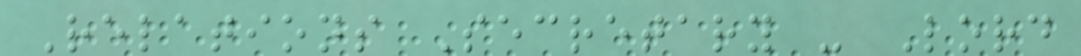Relations Secretary - Lord
